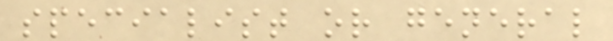specialist or general
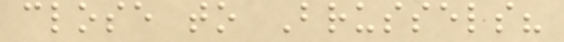close to Brussels?
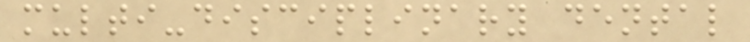multi-disciplinary dental
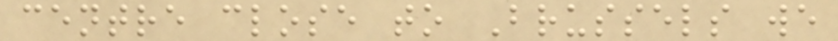centre close to Brussels we
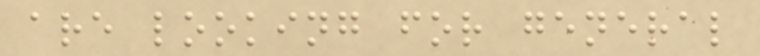are looking for general
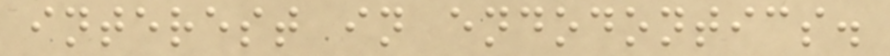interest in endodontics.
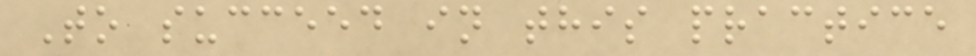To succeed in this practice
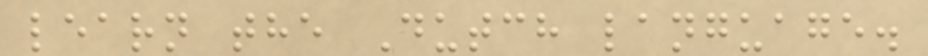learn the Dutch language.
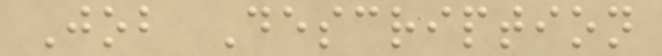Job Description
